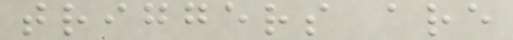triggers are
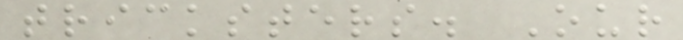tricksters. Our
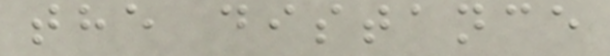the distance
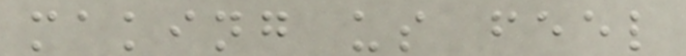making us feel
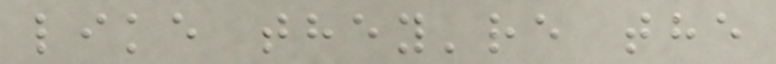like they're the
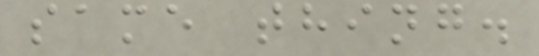same thing.
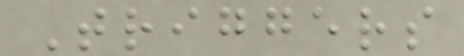Triggers
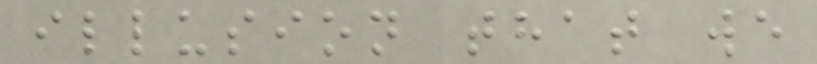illusion that we
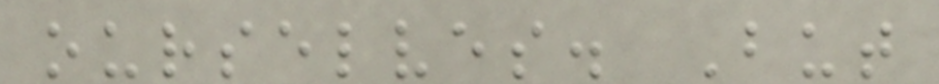ourselves. But
